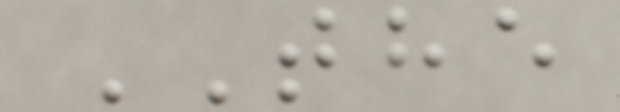THE
